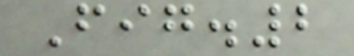Fig.2
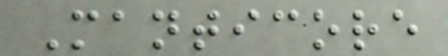Manticore
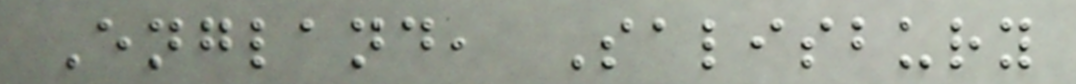England, Salisbury
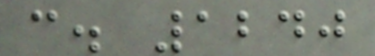c. 1240
